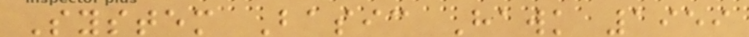System Basic Hawk 1959
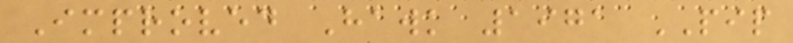Improved Hawk 1971 PIP
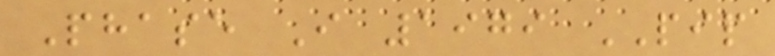Phase I 1979 PIP
